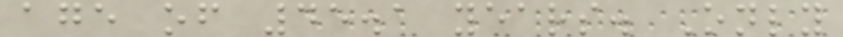age of 45.1 years. Only
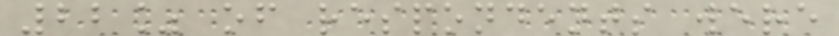22% of respondents were
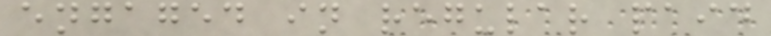engaged in regular paid
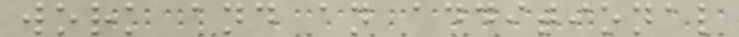work and an additional
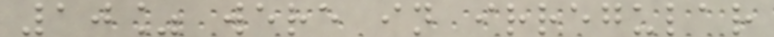10% were in irregular
